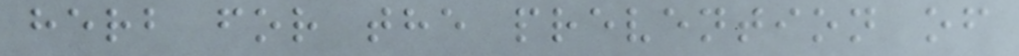herb for the prevention of
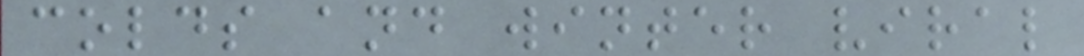colds and winter viral
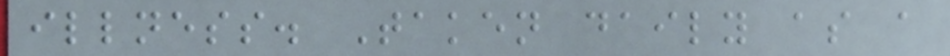illness. Taken daily as a
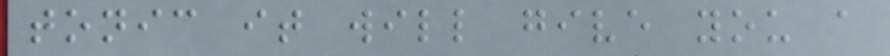tonic it will give you a
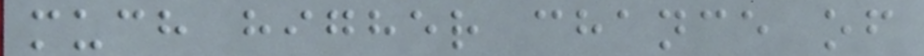much higher chance of
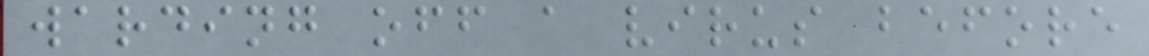warding off a virus before
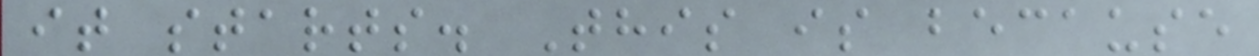it starts. This is because
